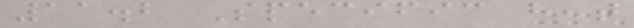11.2 Specific heat
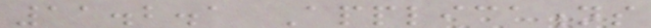11.2.1 Applications
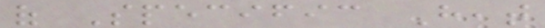of Specific Heat
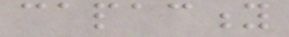capacity
